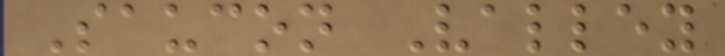Saucon Valley
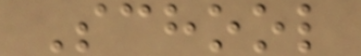School
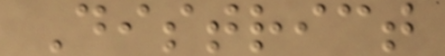District
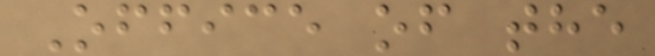Office of the
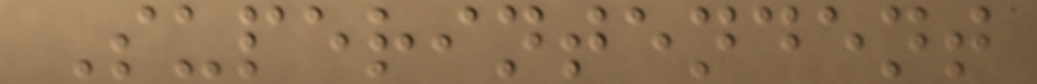Superintendent
